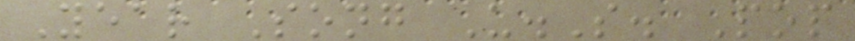Year Song U.S. Pop
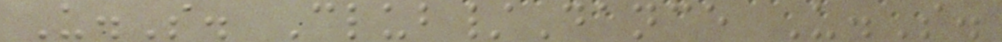U.S. Club/Dance U.S.
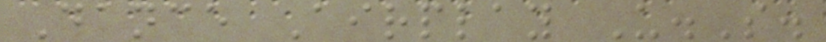Dance Airplay U.S.
